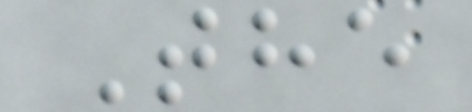The
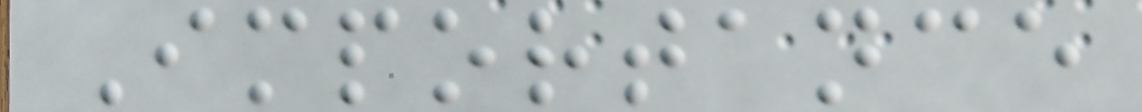Importance
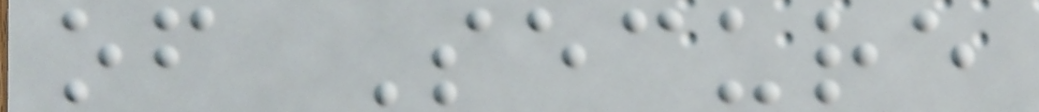of Secure
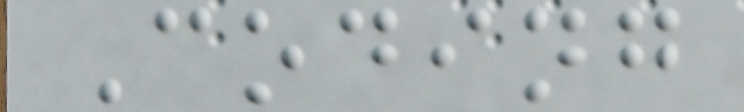Coding
